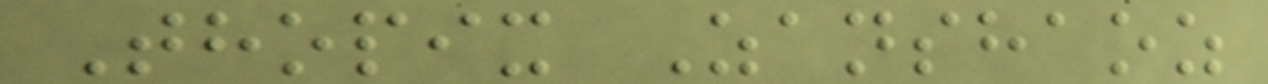Thopix Zanshaoz
